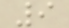9
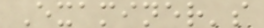Examiner's
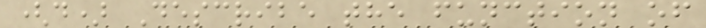(d) Describe the function of
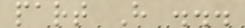part H ...
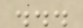...
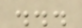...
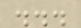...
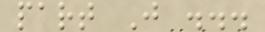part J ...
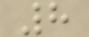8
